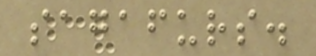sagafurs.
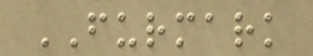FURMARK
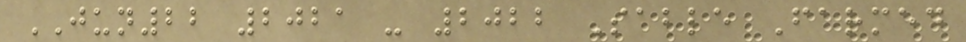JUN22 2021 - 2022 Sable Farmed
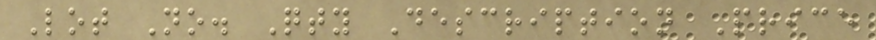Lot No. Qty Description Price
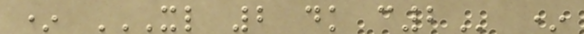* XL 2 DK C2 *
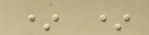* *
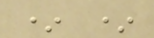* *
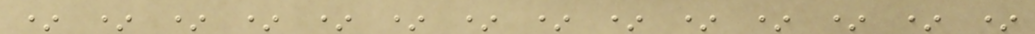* * * * * * * * * * * * * *
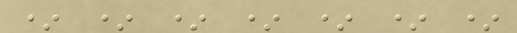* * * * * * *
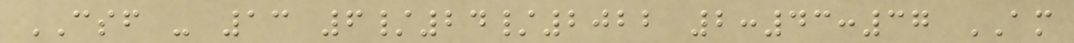CSF - 13 6/24/2022 2:43:37 AM
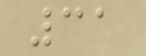31
